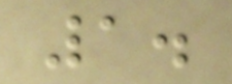1.
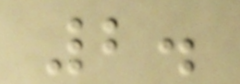2.
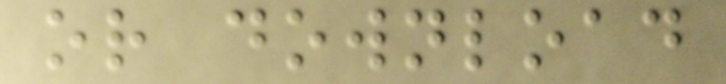or download
